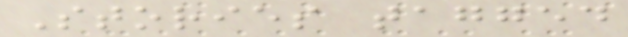Stories tagged
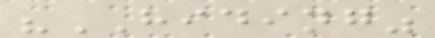"HIDING"
